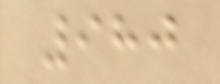980
